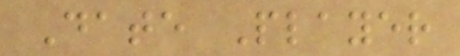Date Player
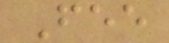Fee
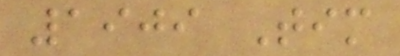1909 Tim
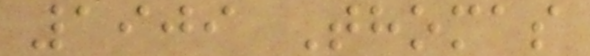1909 Thomas
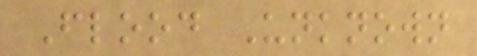Flood Unknown
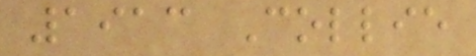1913 Collie
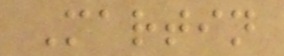Martin
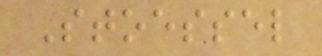Stoessel
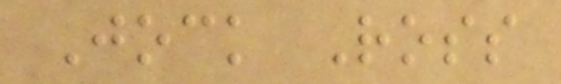Jock Ross
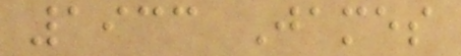1933 James
